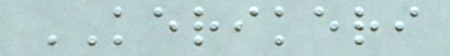KERIKERI
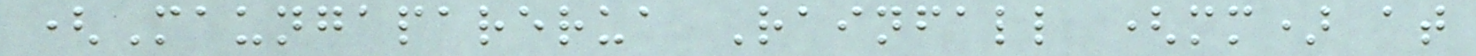(Maungaparerua Rainfall (mm) at
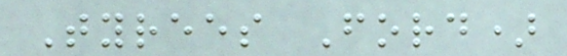Tyrees Ford)
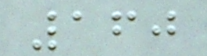160
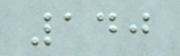140
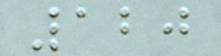120
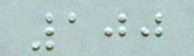100
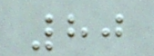80
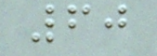60
